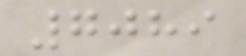7089
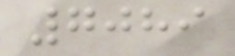7089
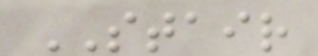STAIR
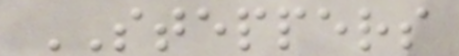STEPPERS
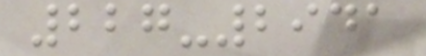227-2941
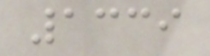1339
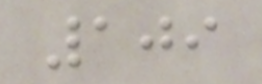109
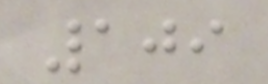109
